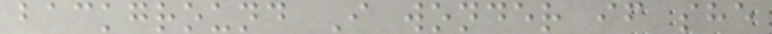background I wonder if she
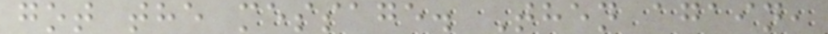got the message. Then again,
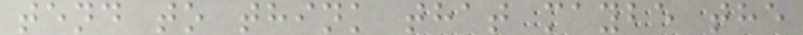tend to think that maybe the
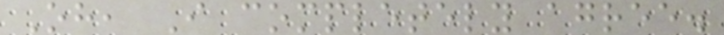Oh, I completely agree.
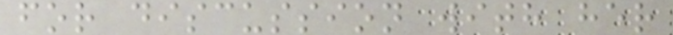for discussion with her
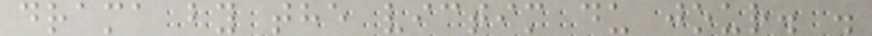drama by the victim du jour. .
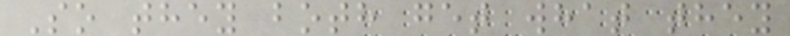So they both get what they
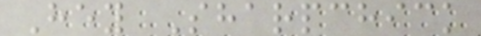Hey Sharpchick
